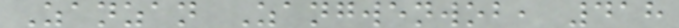Zanzan Zangwenwob, 418
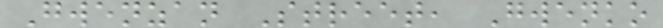Gwenzan Street, Gwenko
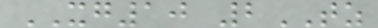XG10 2TZ
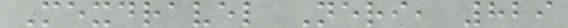Mexdravel Neri, 829
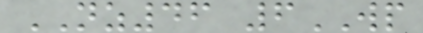NZ46 6WP
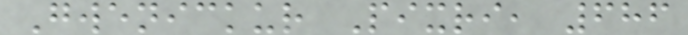Gwenickur Pixri, 686
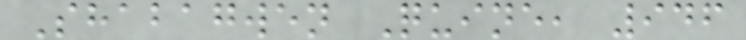Shabagwen Quine, 946
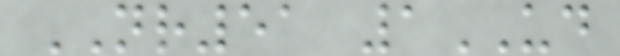NR51 1UD
